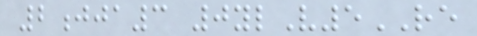2jja3 0ylV5RE
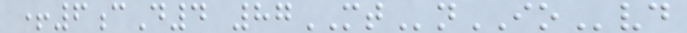+6cD4 87MTnIOvd
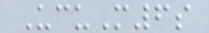UcuM6s
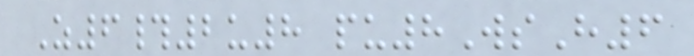Z6#2u8 pu8WsH6
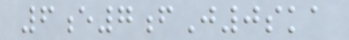6e7fJ0ska
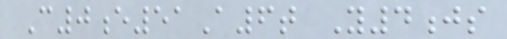C0e51A6t Y4js
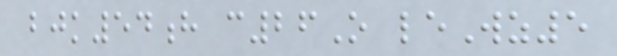bjk54h c26O leWz5
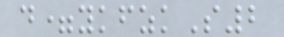d=ykfzkS2
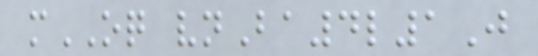mOQ vnBa4l1J
